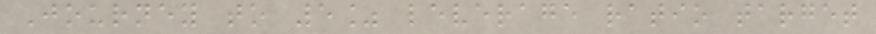Journey to 5% leverage ratio target
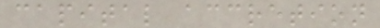capital accretion
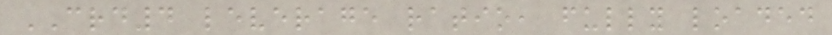CRD4 leverage ratio, fully loaded
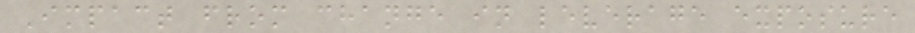Impact from change in leverage exposure
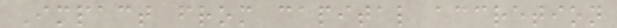Impact from capital accretion
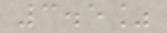3.5%
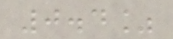0.4%
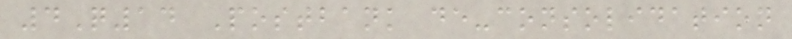4Q14 Postbank de-consolidation
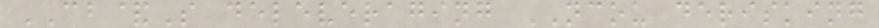CB&S deleveraging NCOU derisking
